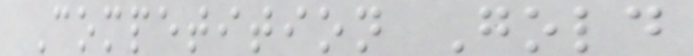Competition Gold
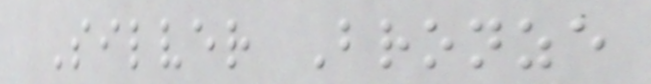Silver Bronze
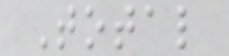Total
